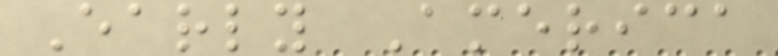Early America
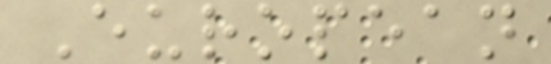European
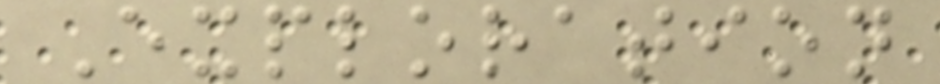Exploration
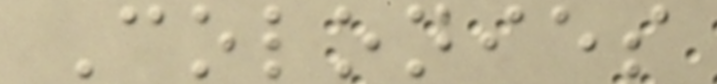Colonies
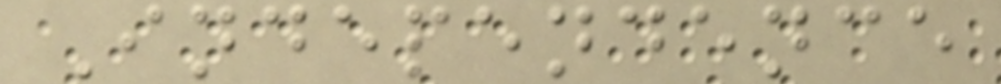Independence
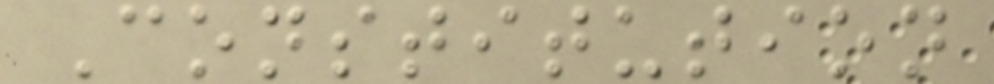Constitution
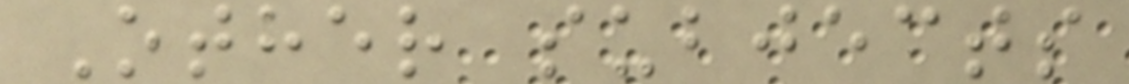Other subjects
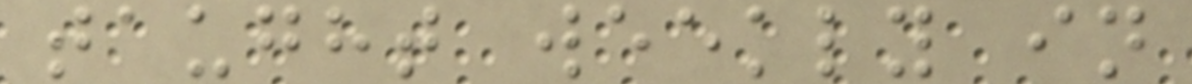taught weekly in
